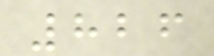826
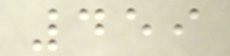459
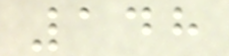148
